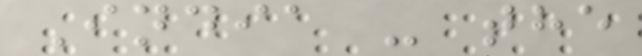India - the
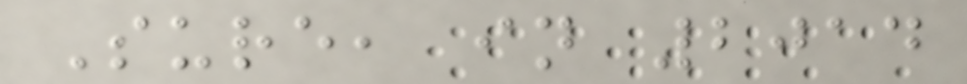Sure, in 2014
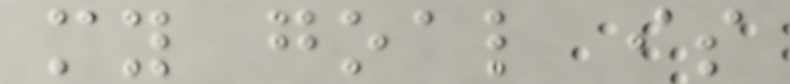my goal is
